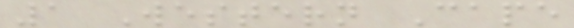1 Western Cape
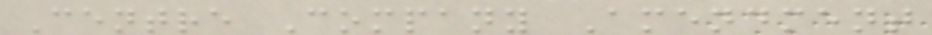Centre Company Amendment
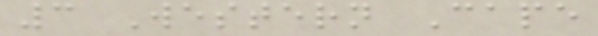3 Western Cape
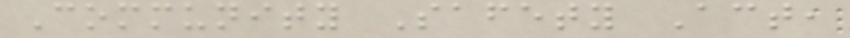Community Safety Act,
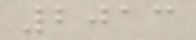2013
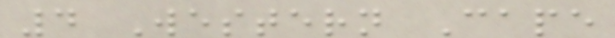4 Western Cape
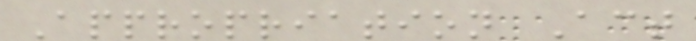Appropriation Act
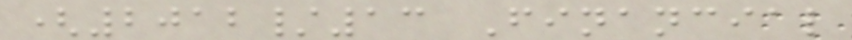(2012/13 Financial
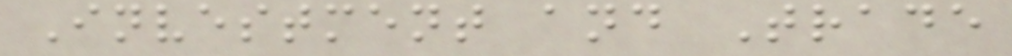Investment and Trade
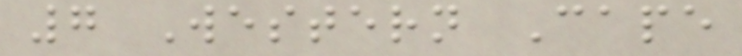7 Western Cape
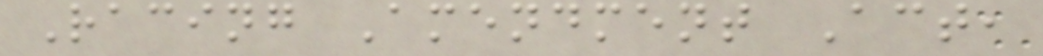Racing Amendment Act,
